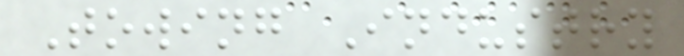Towing Industry
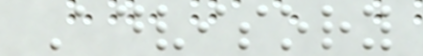Advisory
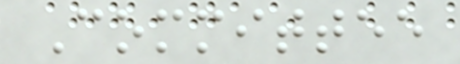Committee
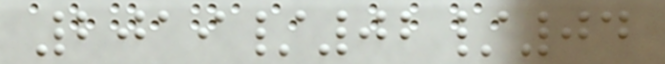2019/02/04
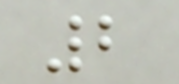2
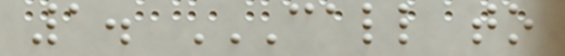1. CALL TO
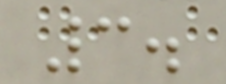3.
